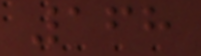168
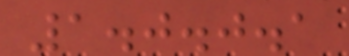1.0.0.1
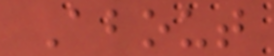About
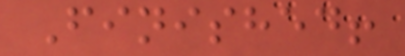Finished!
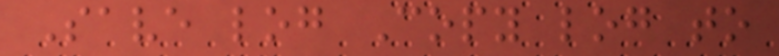Save log Copy log to
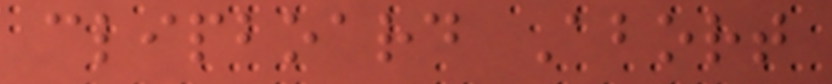clipboard Abort
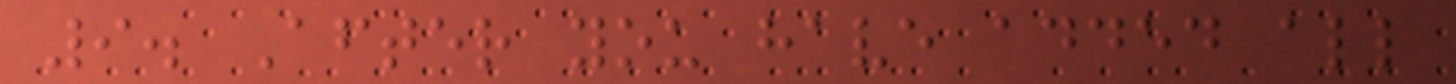9. After you have added all
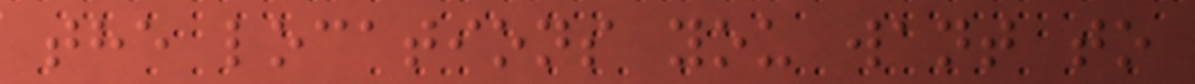the locations you want to
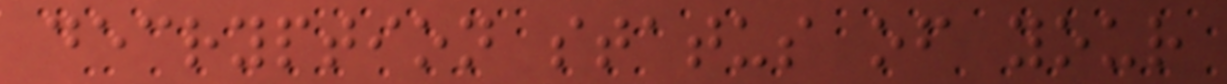decryption status of your
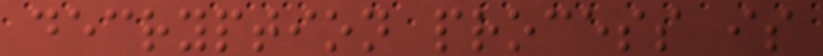decryption process is
